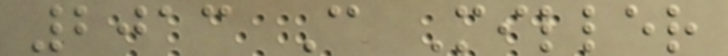2013 C Miller
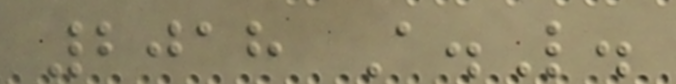2018 A.L.
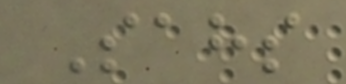Sahs
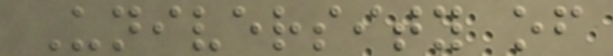University of
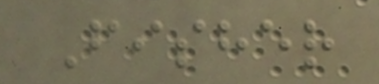Fisher
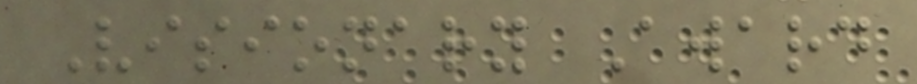Visionary Award
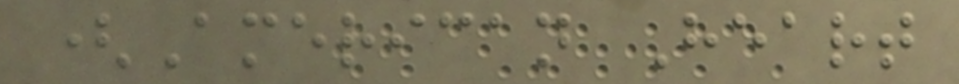(American Heart
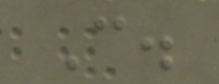C.
